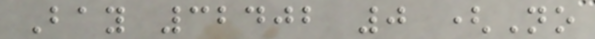Bay 32402 0 (No
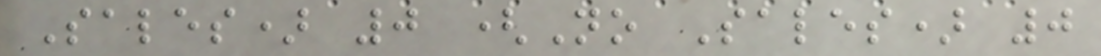Sales) 0 (No Sales) 0
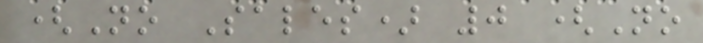(No Sales) 0 (No
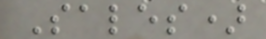Sales)
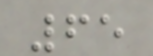65
